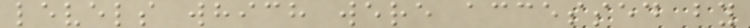levels which were accessed by
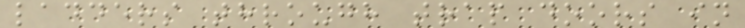ladders through trap doors in
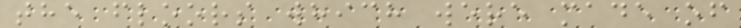the floors which were made of
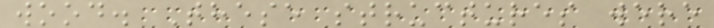wood. These structures were
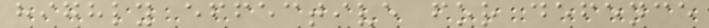highly effective for defence
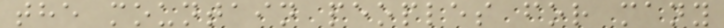the mountain peoples for many
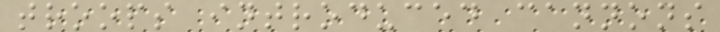troops introduced cannons
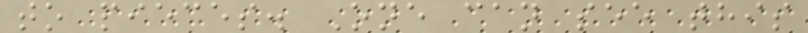to pieces. One can see this
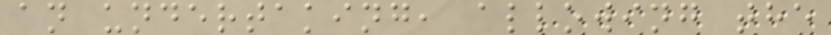an undertaking, allowing the
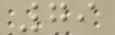79
